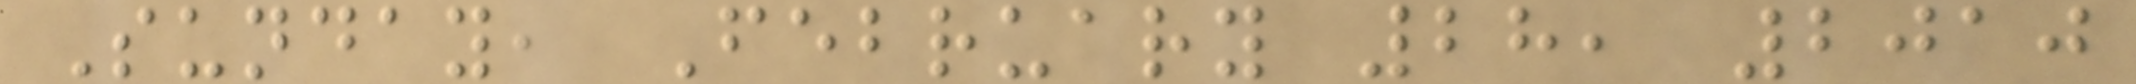Sunday, February 28, 2010
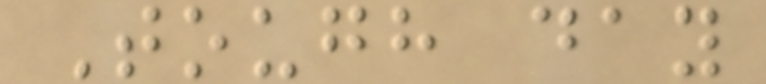Tough day
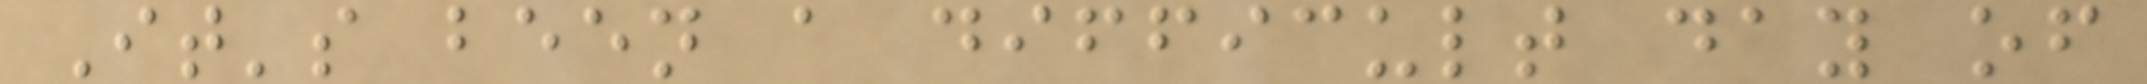It's been a difficult day of
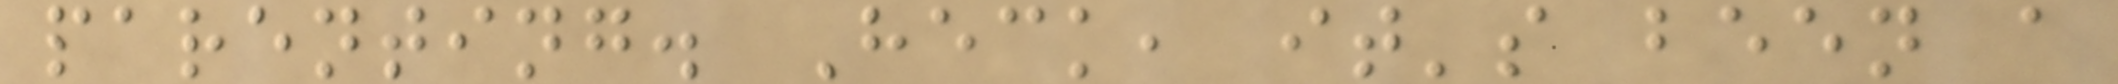parenting. Heck, it's been a
